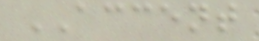ACCENT
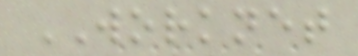WORKNET
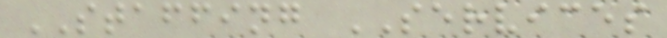STAFFING SERVICES
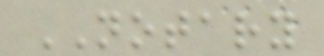NOTARY
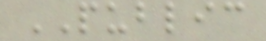PUBLIC
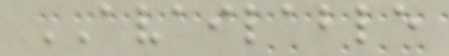AVAILABLE
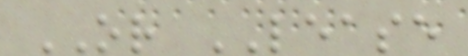OR LEASE
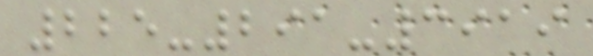225-291-3919
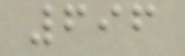696
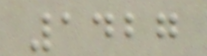1427
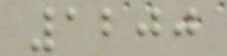1200
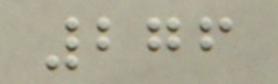276
